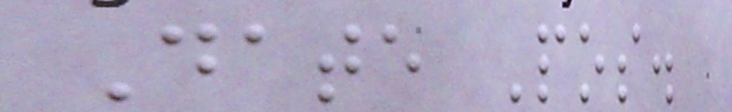Date Pos.
